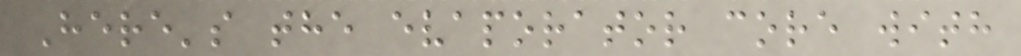Here's the evaporator core with
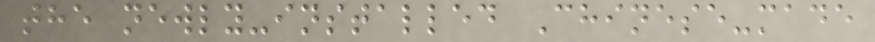the newly-installed Chinese-made
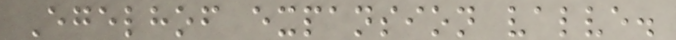Egelhof expansion valve.
